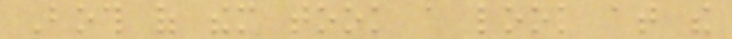Both of them took a look at the
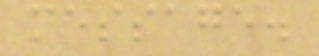message.
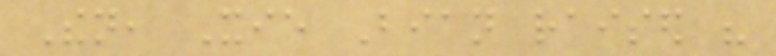Then, Xie Bian raised his
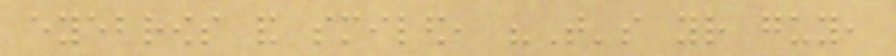eyebrows and smiled, "That's your guy,
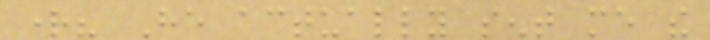right? He actually sent me the
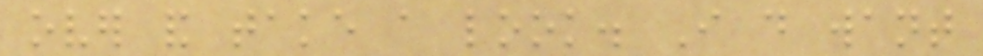over and take a look. I do want
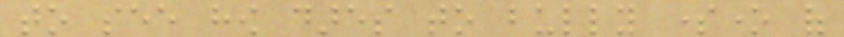to see how dares to bully someone of
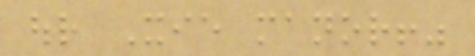our Xie manor!"
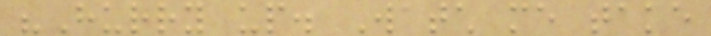"Hurry up. Watch me take
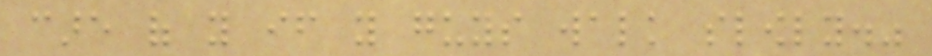care of you if you guys walk slowly."
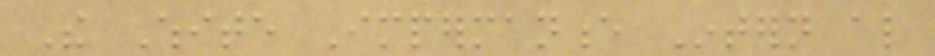The White Impermanence Intern also
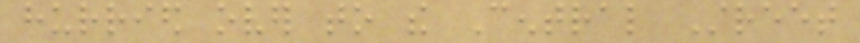hurried over to the Central Street
